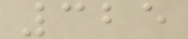325
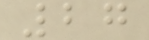27
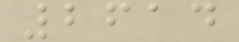2614
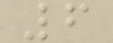6
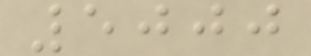5000
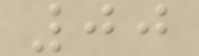00
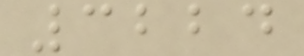3224
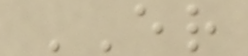ER
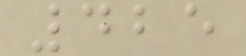425
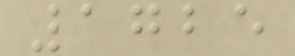1725
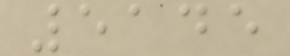5145
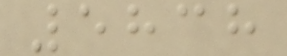5838
